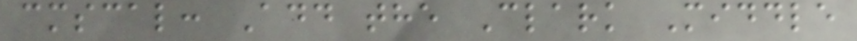cmscal: Add the Clark Middle
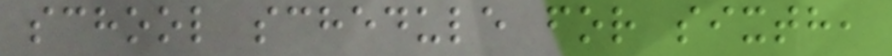school schedule for sixth,
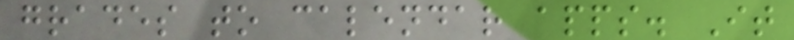grades to calendar apps. It
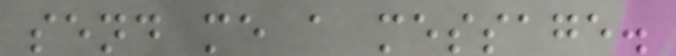send me a message.
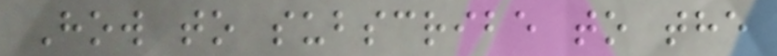How to subscribe to the
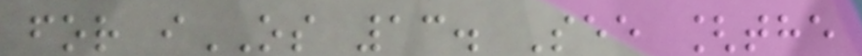for iOS 13. See [the
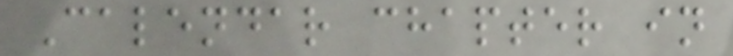Calendar chapter in
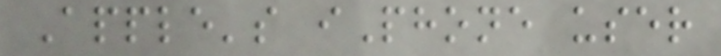Apple's iPhone user
